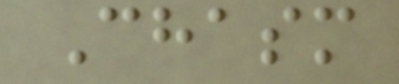Chasm
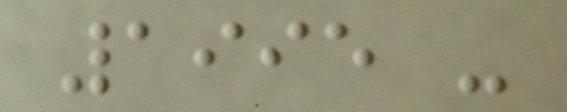1995 -
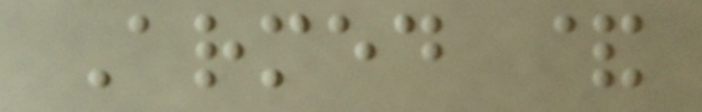Armed &
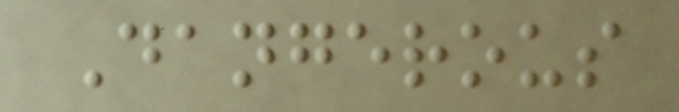Dangerous
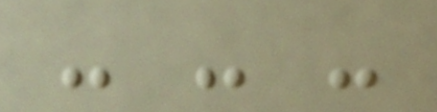- - -
